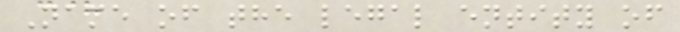Name of the legal entity of
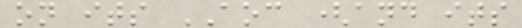on its AOC (and its
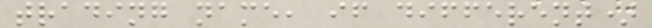trading name, if different)
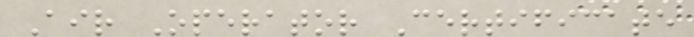Air Operator Certificate
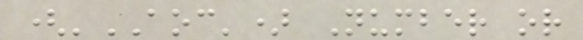('AOC') Number or
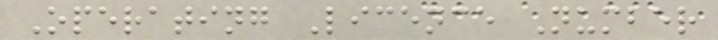Operating Licence Number
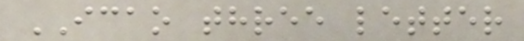ICAO three letter
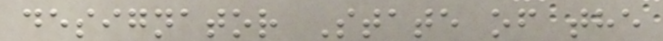designator State of the
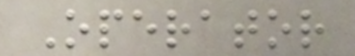Operator
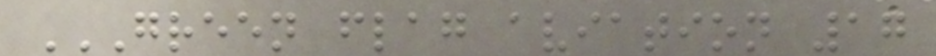GREEN FLAG AVIATION 17
